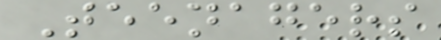Teenagers
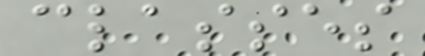classes
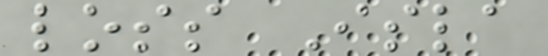loss Isla
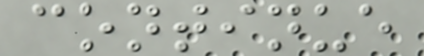continue
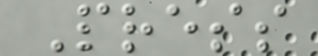Press
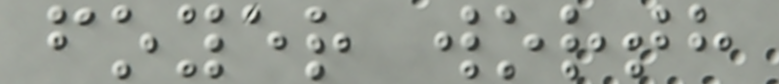foyer worth
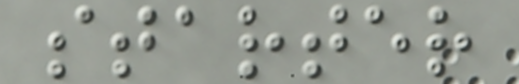starter
